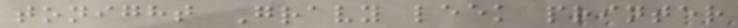tonight Gravy leek printer
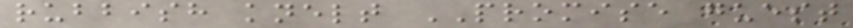rubbish knelt PROMISE guest
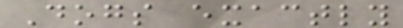Dogs exactly
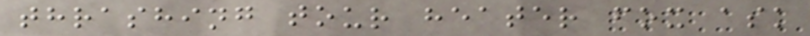thrashing tour heater fox ask
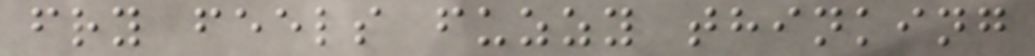fry feels fuzzy thinking
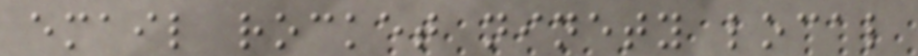email rocket ninety local
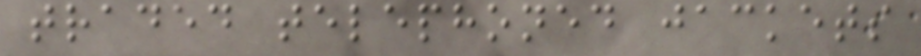traded telephoned jackets
